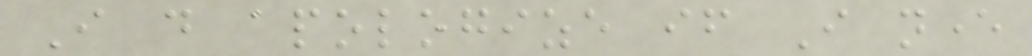I do apologize if I never
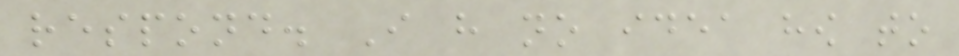respond. I have no idea how to
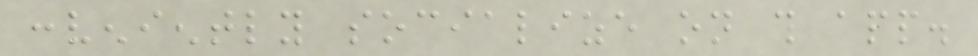conveniently socialize on this app.
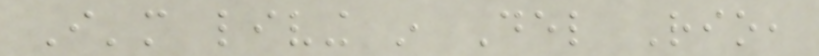I'm living in Del Rio,
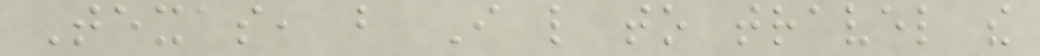Texas, but I like to travel the
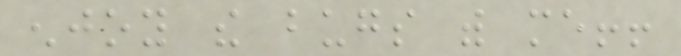enjoy the bugs with me!!
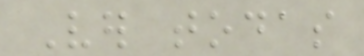Ver todas
